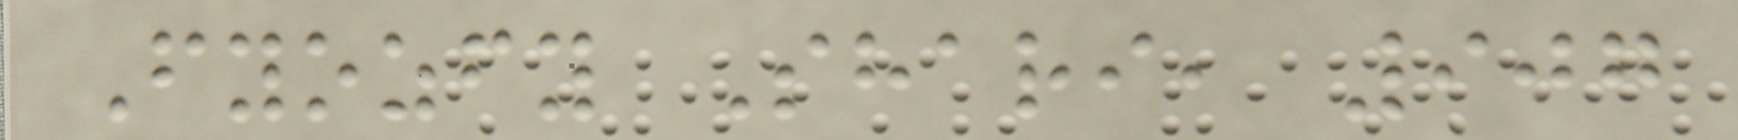Fyozfy Shari, 907
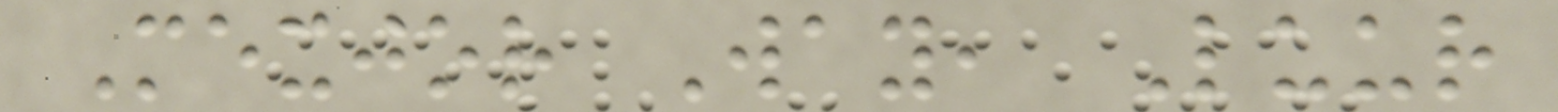Mexjor Way, Luur
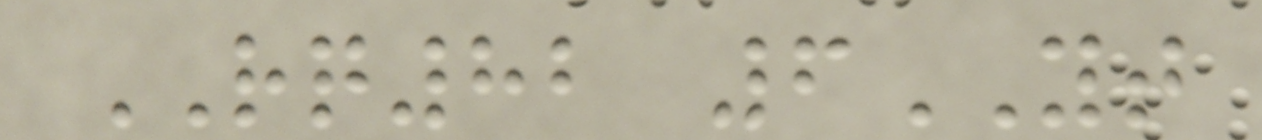RQ82 6YT
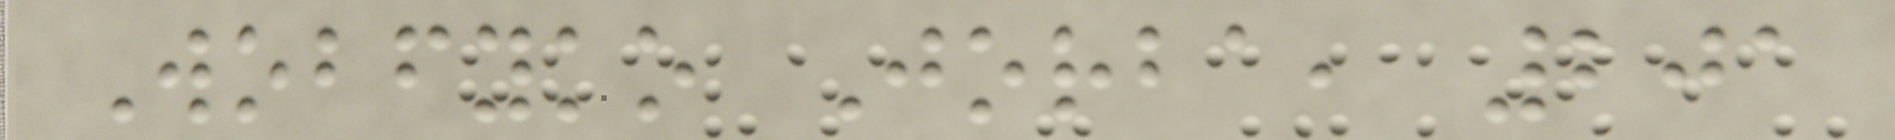Wobfyko Jorba, 201
